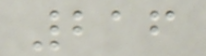216
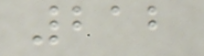212
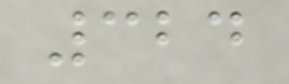324
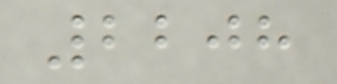2208
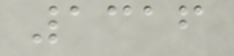1316
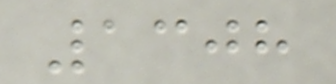1308
